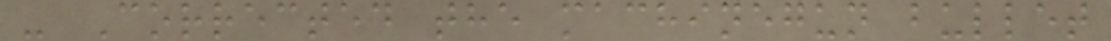- Corrected the machinegun bullet
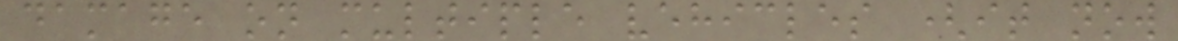damage on multiple vehicles (it now
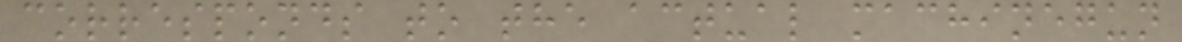corresponds to the actual machinegun
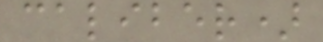caliber)
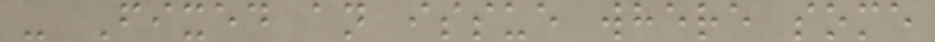- Fixed an issue where some
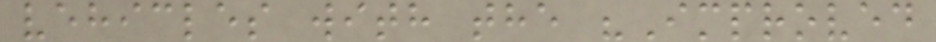vehicles with the "Improved
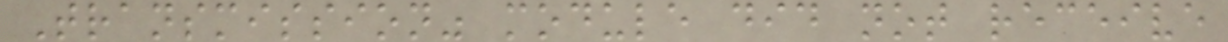Transmission" module did not receive
